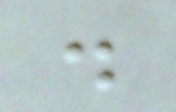.
